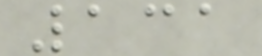131
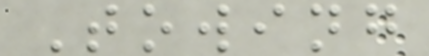Towing
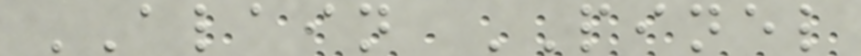ALAIN PINEL
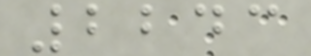2243
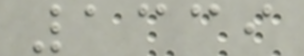1339
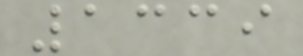1339
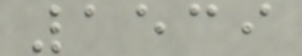1539
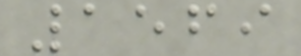1569
